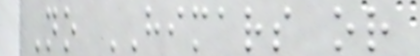No HIMARS or
